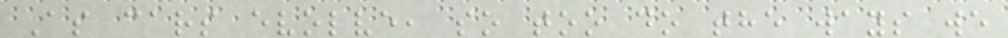As cars evolve, so too do the ways we
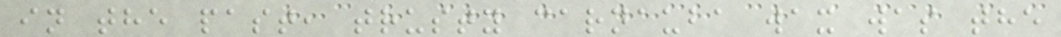in the past, trusty carnauba wax was the
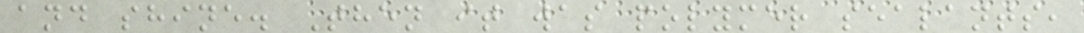and shine. Then it was polymer sealants,
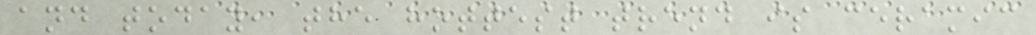and today, the hottest trend is ceramic
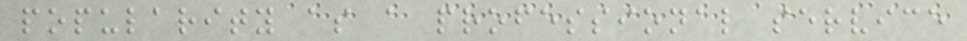popularity as a professional service
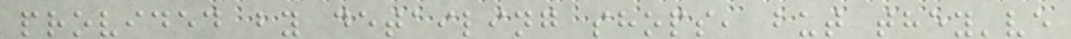provided by detailing shops, but they've
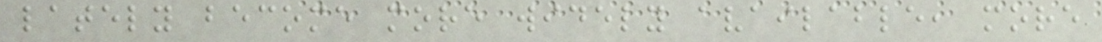lately become more widely available, more
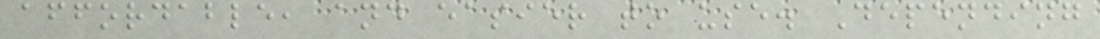affordable, and easier to use. Depending
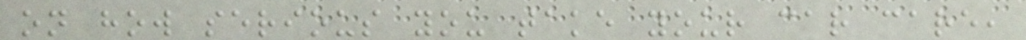on how serious you take your car care,
